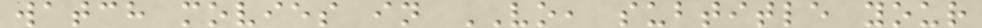watch movies in VO, subtitle your
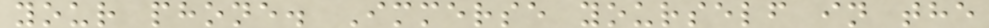your phone. Immerse yourself in the
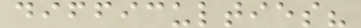difficulties?
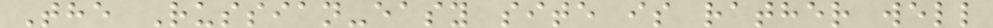The Russian-easy site is rather well
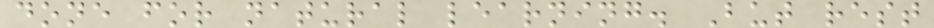done for natural learning. But rest
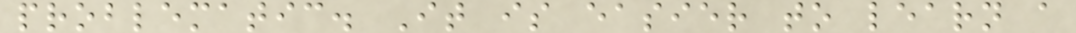problematic. It is easier to learn a
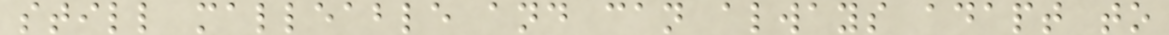still malleable and can always adapt to
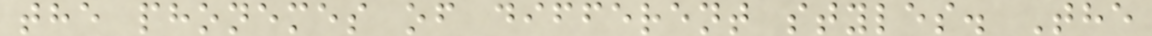the phonemes of different styles. The
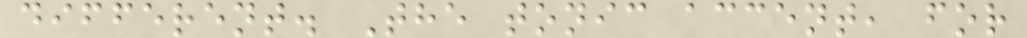different. The tonic accent, for
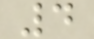4
